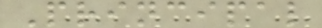Principal
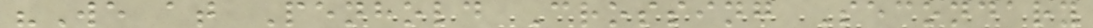"We at Penhold Crossing Secondary
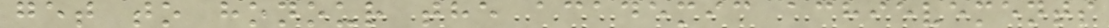get to honour the academic achievements
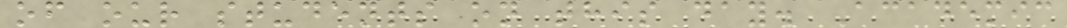of our students on this day. Academic
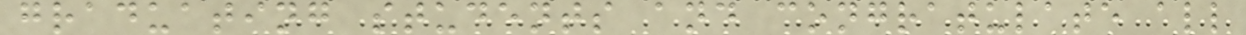graduating students and congratulate all
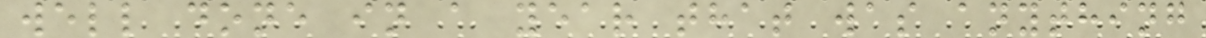well done in a year that was anything
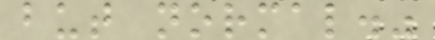but normal."
